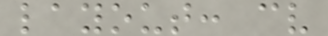layout: cv
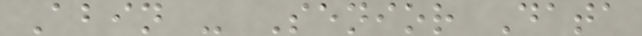Abin - Senior Data
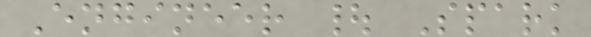Engineer | Spark
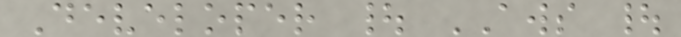Developer | AWS |
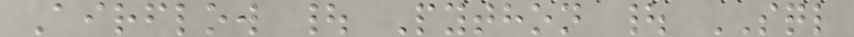Airflow | Python | SQL
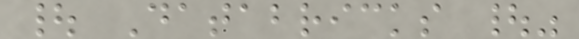| Databricks |"
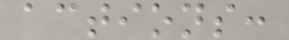actions:
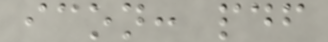icon: pdf
